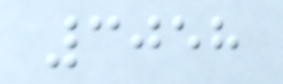3058
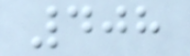408
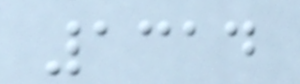1314
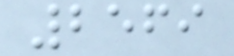2569
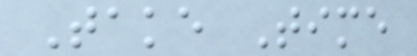Take Time
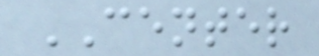CENTER
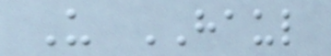U HAUL
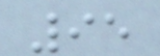95
